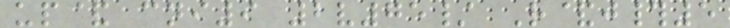up& cni9 2v75/ R&j#5
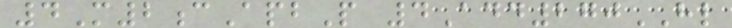4M2cApbP 4Add270HL
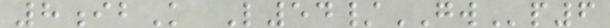8ibK L54/GWp6
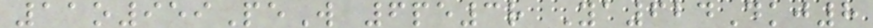11o959PeW 6pe3r Ya624Dkj8
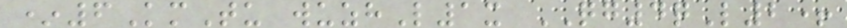*6KmTu wuzhL1x QG4qL2+
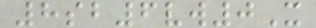8sb6vw0X
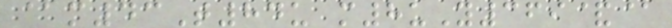@m43T84u m8uY369&@
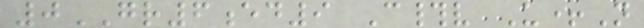0GR6ed9 C#v U+N
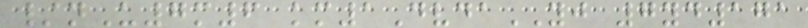/nU7m6 km1DvdaYJ 7yd171
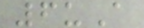6uA
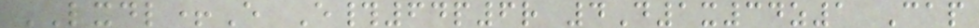LXDL+E E#64p6r 4D1x34z1 Cap
